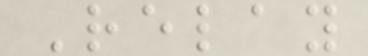Relay
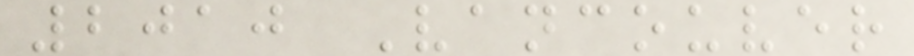2010 Vancouver
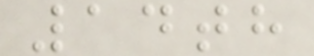14th
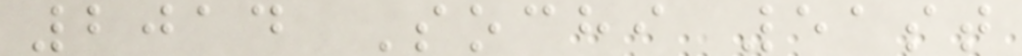2014 Sochi 51st
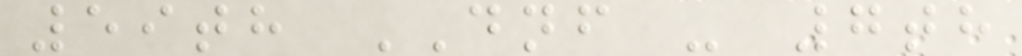59th DNF - 7th
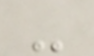-
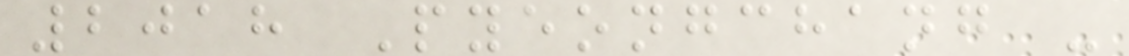2018 Pyeongchang -
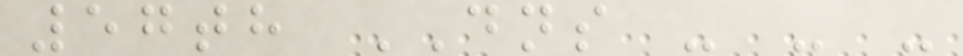57th DNS - - -
